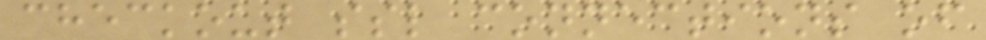checkout ssl connections of
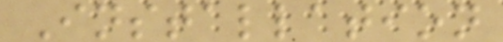Installation
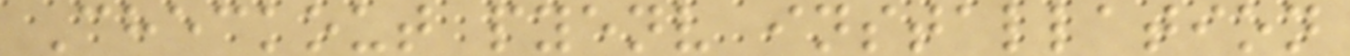Checkout pyenv installation
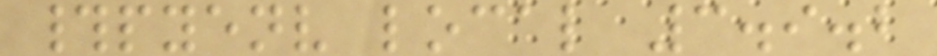#pyenv local 3.9.2
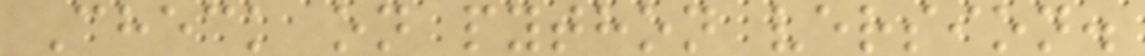Check on python version.
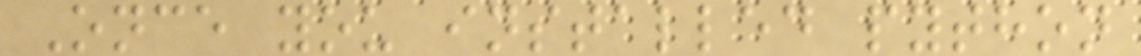Once you installed python
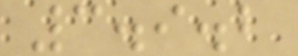3.9.2
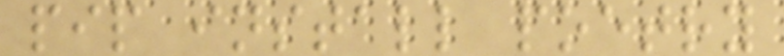pip install poetry
